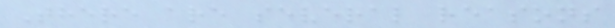There are several reasons
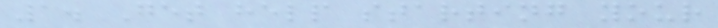1. Get help starting your
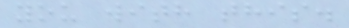you with this.
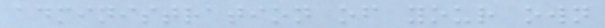administration of your own
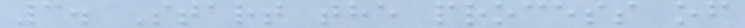3. Start the process of
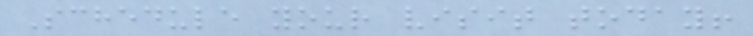Schedule your visit today!
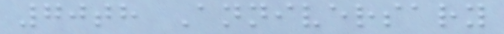70th Anniversary
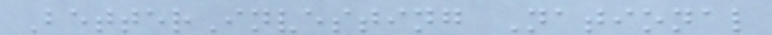BetterInvesting National
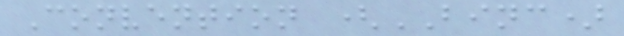Convention (BINC)
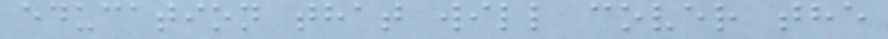education that will cover the
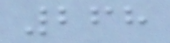268
